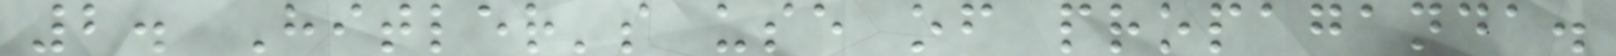2. Hitler's use of propaganda.
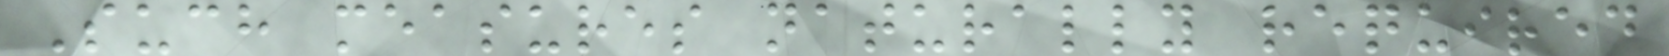Such measures naturally required
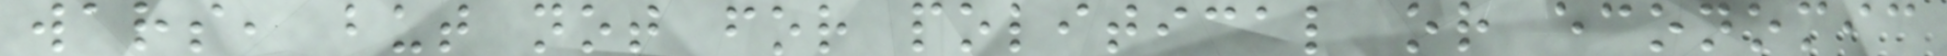wars, but not for political or economic
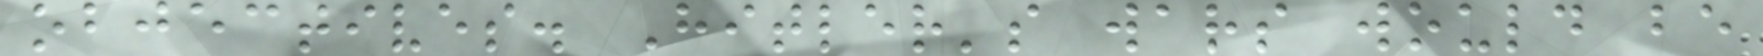objectives. Hitler's wars would be
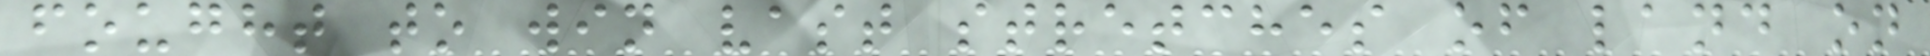fought to win vast stretches of land on
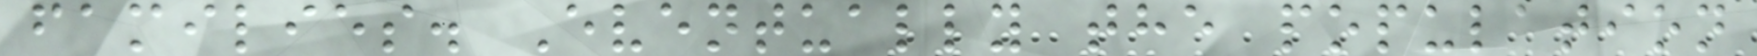families. Eventually the population
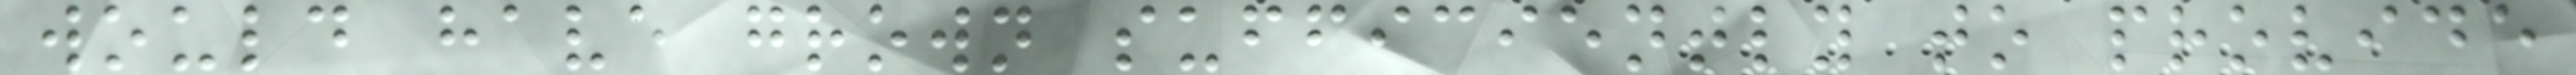would have grown sufficiently to provide
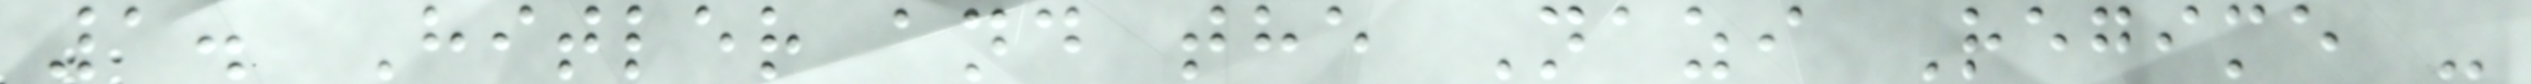1. Hitler and the Nazi Regime -
